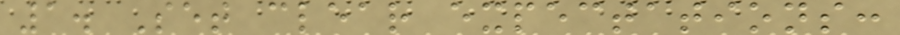1. Set clear expectations:
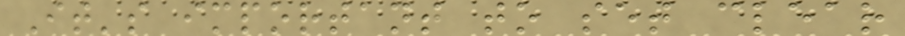It's important to set clear
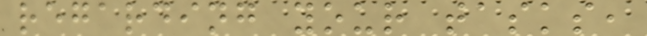regarding your tasks,
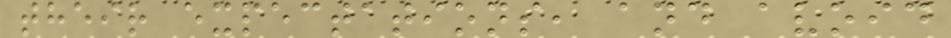their expectations, and avoid
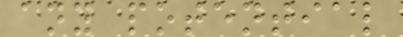any potential
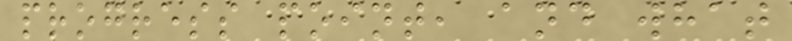progress point, and what
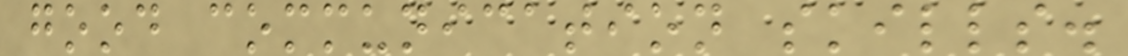good communication skills.
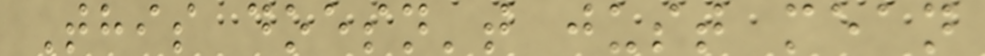This doesn't just mean
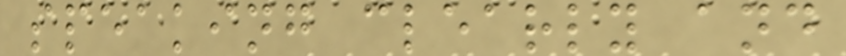speaking clearly and
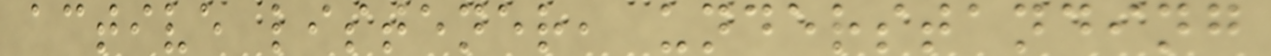active listener, understanding
